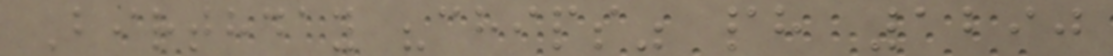Birthday "chips" ph 1290
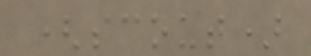(scout)
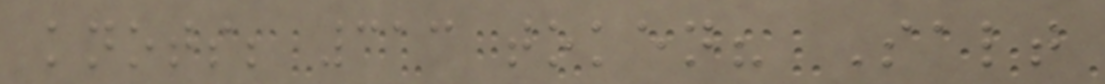knots; 313 token? Salt
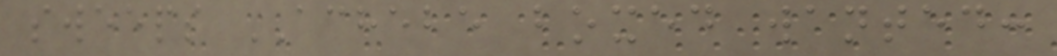sweeps ACHEBE boxed wanted:
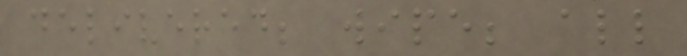delivered; wipe; all
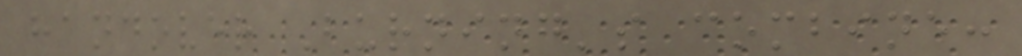handover Burning's combine:
